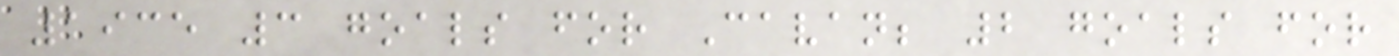1935 3 goals for Cavan; 2 goals for
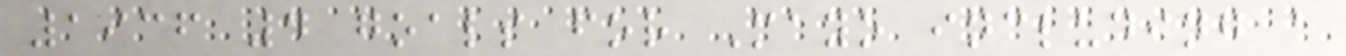1936 4 goals for Mayo including a
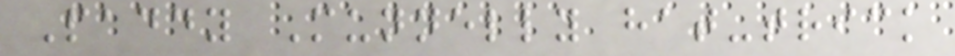Paddy Munnelly hat-trick
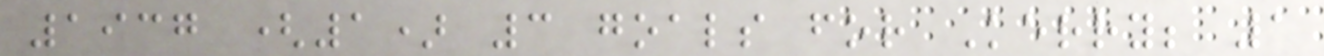1937 (1) 3 goals for Kerry; 1
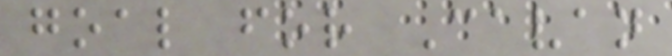goal for Cavan
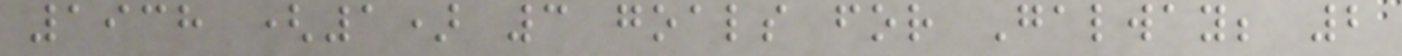1938 (1) 3 goals for Galway; 2
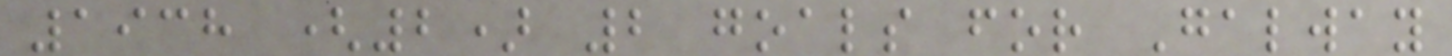1938 (2) 2 goals for Galway
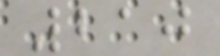210
